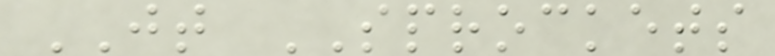JT SPROCKETS
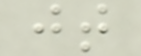jt
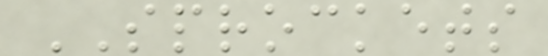SPROCKETS
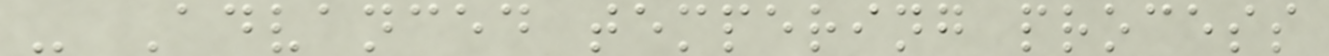- Advanced tempering process
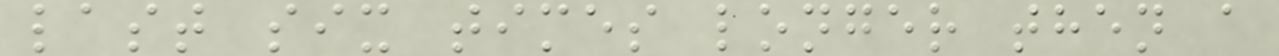last six times longer then a
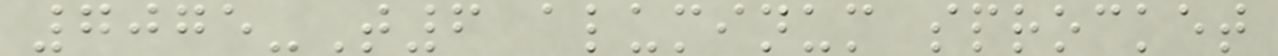7075-T6 aluminum sprocket
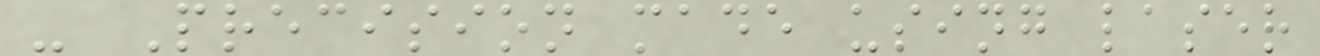- Precision made using laser
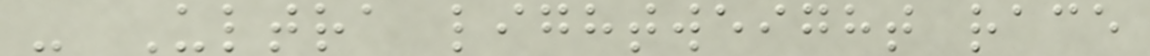- Ultra lightweight race
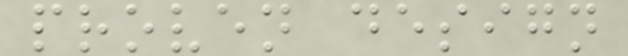proven design
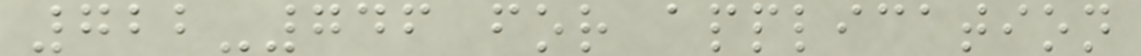722-746 for application
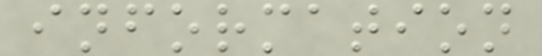information
